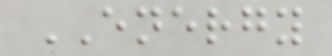ENERGY
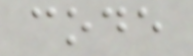code
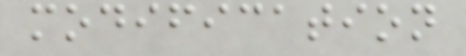modification
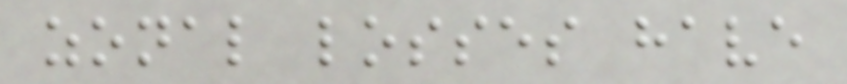zonal losses have
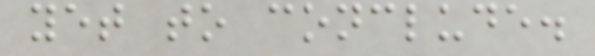yet to conclude.
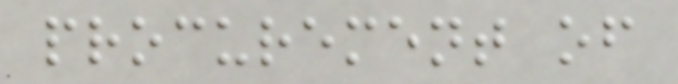procurement of
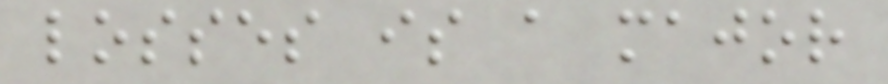losses is a major
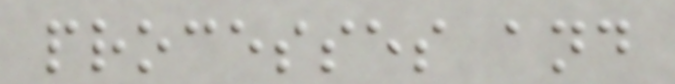processes and
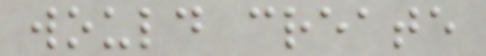would create
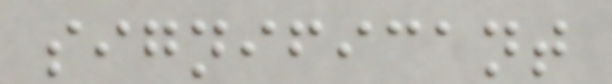significant
